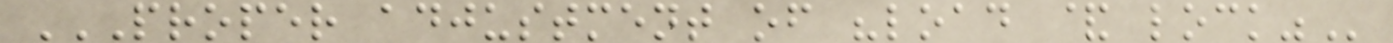PROPER ADJUSTMENT OF "LOAD & LOCK"
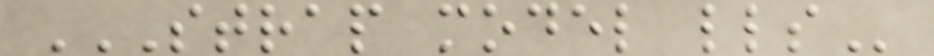STRAP MODEL LLS
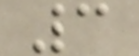3
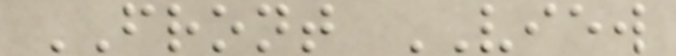FRONT VIEW
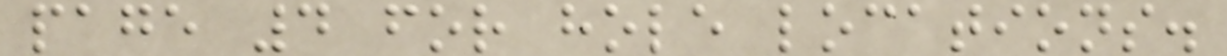page 4 for hole locations.
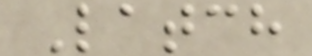Latch
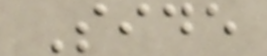Side
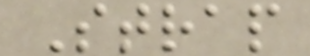Strap
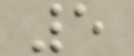5
